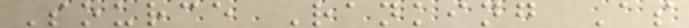Source Ranking As
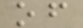of
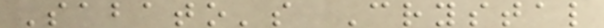Sabato's Crystal
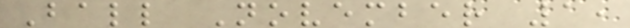Ball November 1,
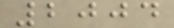2004
